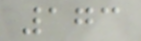173
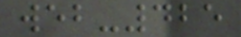web-425
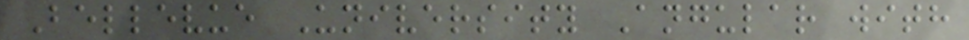Bellevue University Angular with
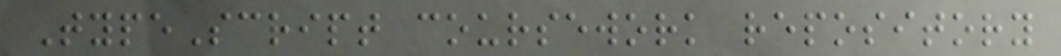TypeScript coursework repository
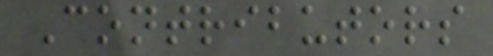Contributors
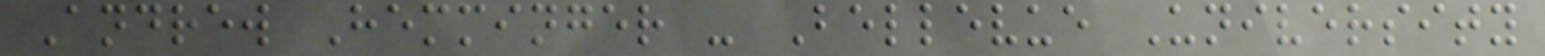Andrew Hemminger - Bellevue University
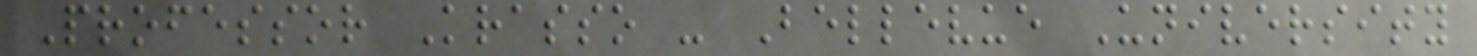Professor Krasso - Bellevue University
